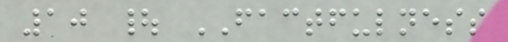10 | FACTFULNESS
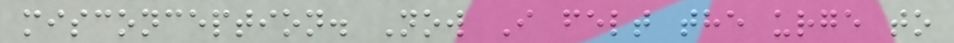misconception. Now I felt the urge to
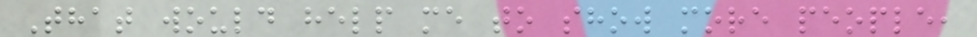That would help me to show more people,
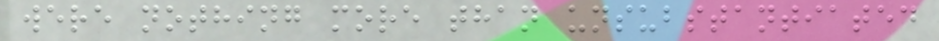were nothing more than unsubstantiated
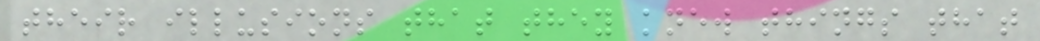their illusions that they knew things that
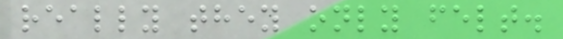really they only felt.
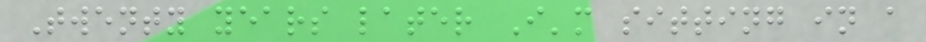Twenty years later I'm sitting in a
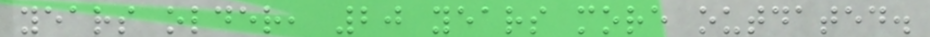years older, 20 years more outdated.
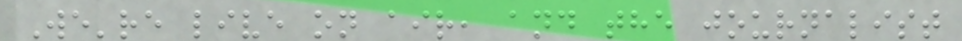We're live on air, and the journalist
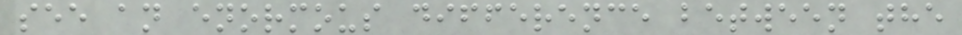see an enormous difference between the
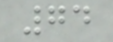74
